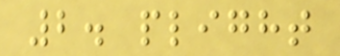2. plight
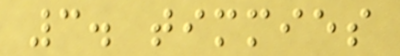3. timmies
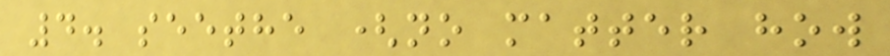4. seethe (no matter how
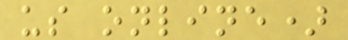us online)
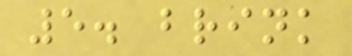5. brink
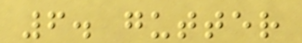6. gutter
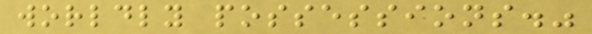worldly possessions."
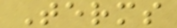Terms
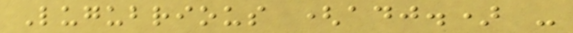Lugubrious (adj.) -
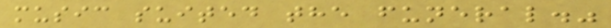music suited the funeral."
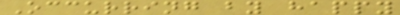Occurring by happy
